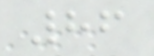86
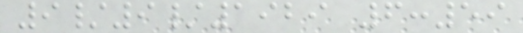9/9/1929 6:59
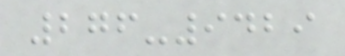276-9429
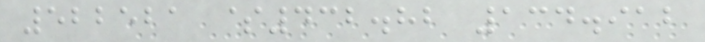522521 $432.82 134.912
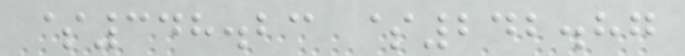$348.23 $242.87
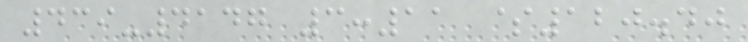439-4147 3:11 $120.40
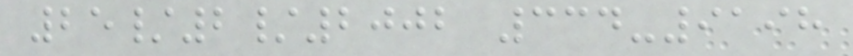25/2/2002 334-9198
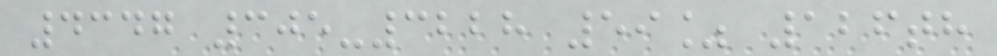4347 305-3228 59% 126th
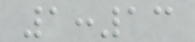1:13
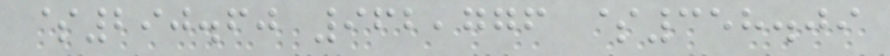$290.60 962,776 $358.09
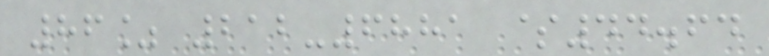86% 212-6881 $44.64
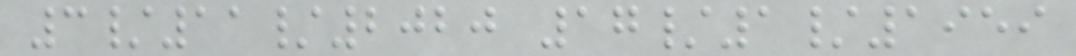3/11/2020 17/1/1959
